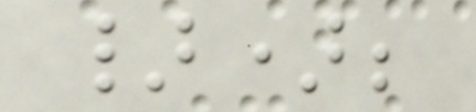});
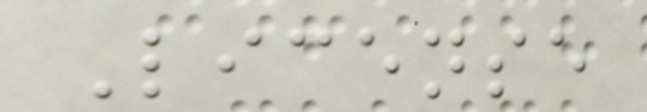License
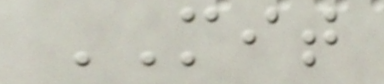MIT
